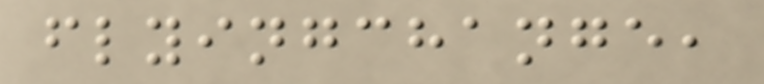flyingchange,
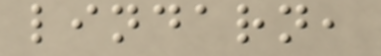lindarn,
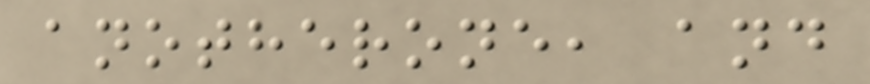anotherone, and
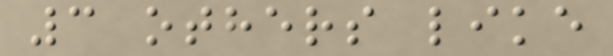3 others like
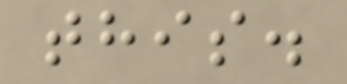this.
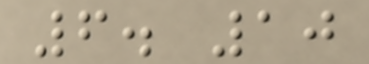6. 10
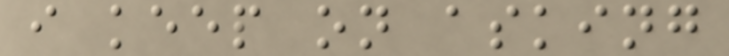i keep on asking
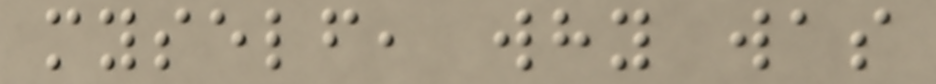myself, why was
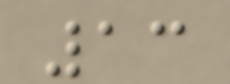13
